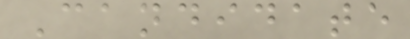Candidate
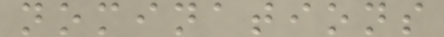nominations
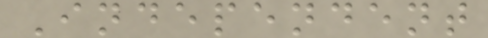Independent
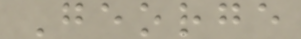George
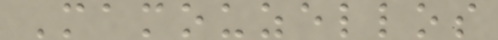Mamouzellos
